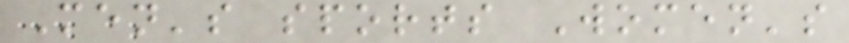Men's sports Women's
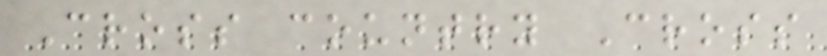Cross country Cross
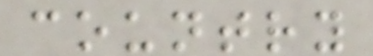country
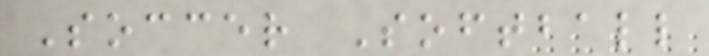Soccer Softball
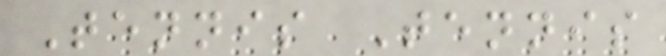Tennis Tennis
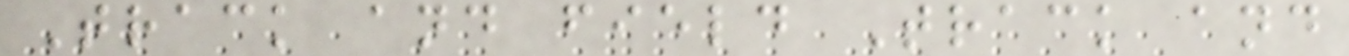Track and field Track and
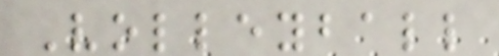Volleyball
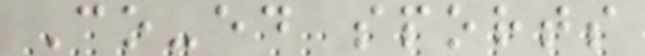Co-ed sports
